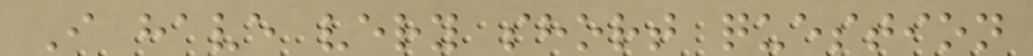I have very short question
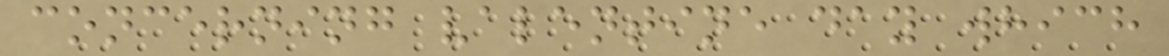concerning valentine day which
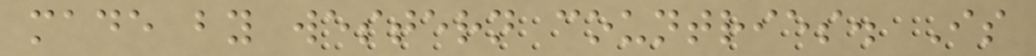made by western countries. Is
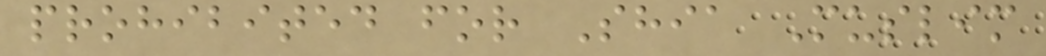prohibited for Shia Muslim
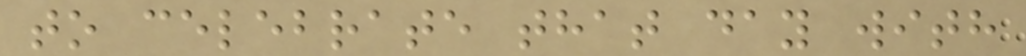to celebrate that day with
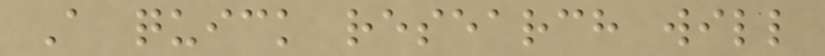A quick research will
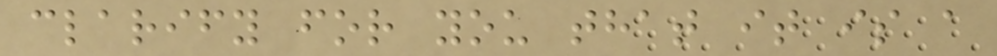clarify for you that it is a
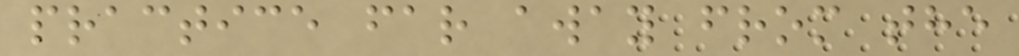practice far away from the
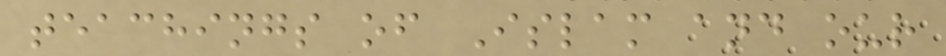teachings of Islam and our
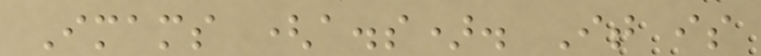Imams (a.s). It is
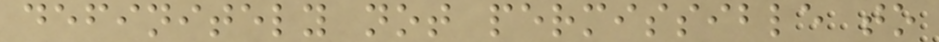definitely not permissible to
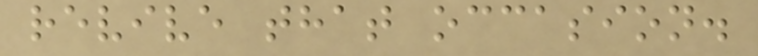revive that occasion.
